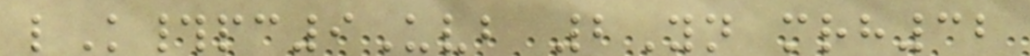lK#pc9Uvb 2Yn mrh32
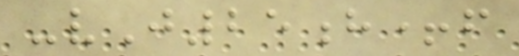-vJ25h+f
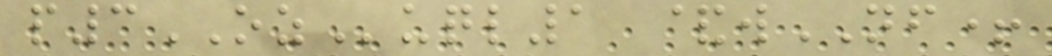p3OZuql1 &wNF+
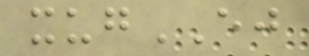xugEJ
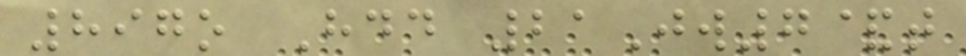897o Hdd 21Jw7&t
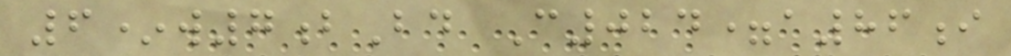6*w7bBd C024=a86i
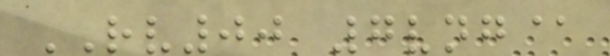RV00 7vng@
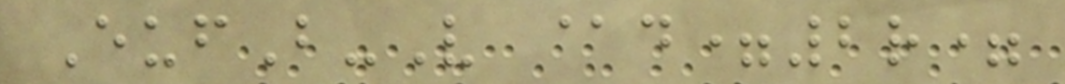EufB-V @d=2r=
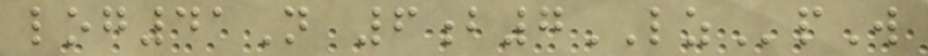log41N 6b7LZpW
